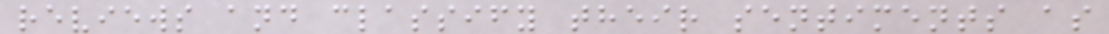reviews and classify their sentiments as
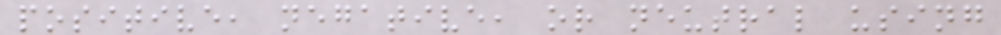positive, negative, or neutral using
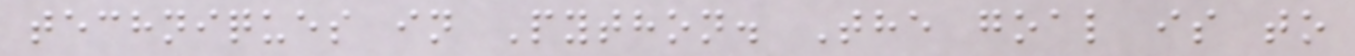techniques in Python. The goal is to
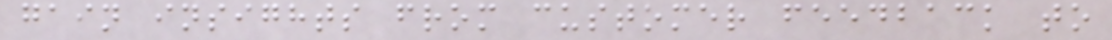gain insights from customer feedback to
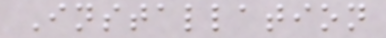Installation
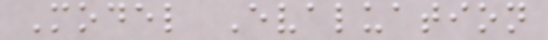Model Evaluation
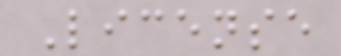License
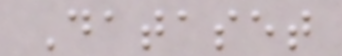Dataset
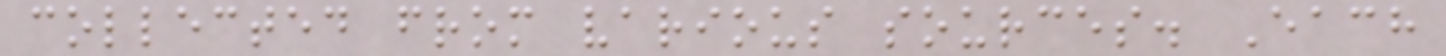collected from various sources. Each
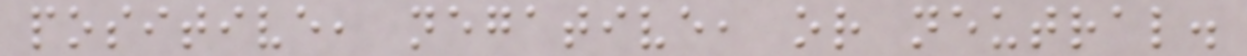positive, negative, or neutral.
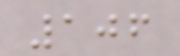106
